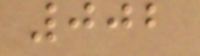002
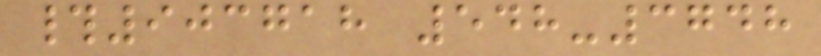#903718 548-3748
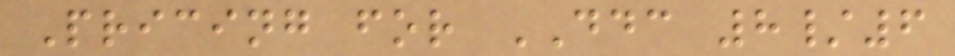Pricing for DDC 8/6
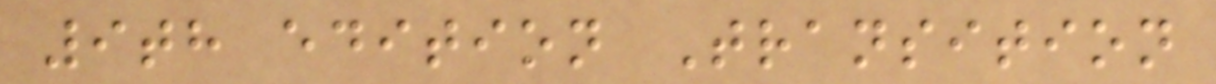9th edition Transition
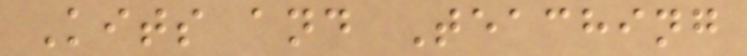Kits and Teaching
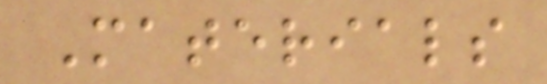Materials
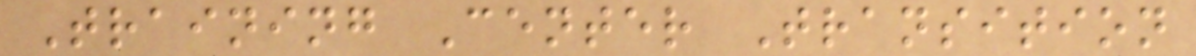Training Center Transition
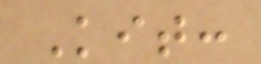Kit:
